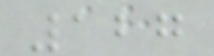127
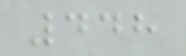448
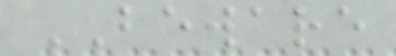BEWARE
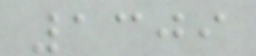1309
